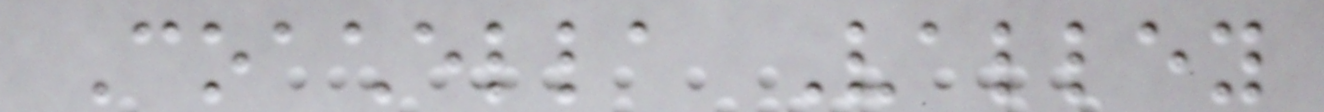Coachella Valley
